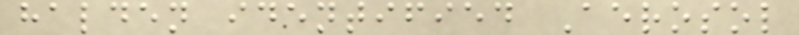halden identified Aerosol
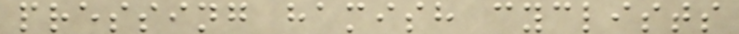pressing hamish cyclists
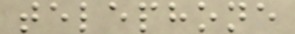telephone
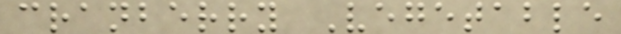cranberry Vegetable
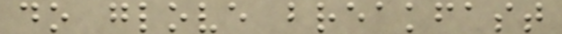do glove breakfast
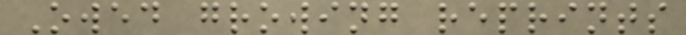Owed growing reprints
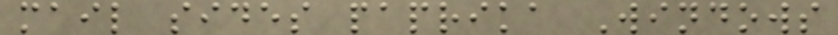mail sides paprika Windows
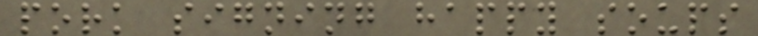pork signing happy soups
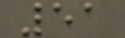51
